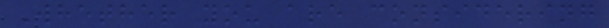Whether you are considering
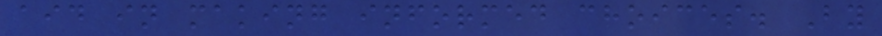aid in making informed choices. By
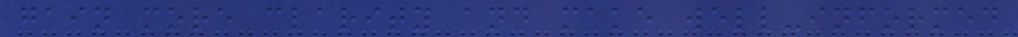gain more clarity and make well-informed
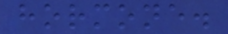hormone.
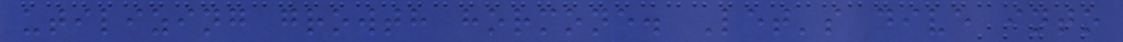utilizing growth hormone. Let's dive into
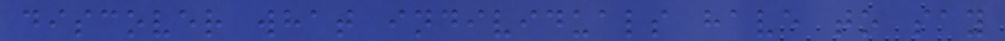discover what individuals have to say
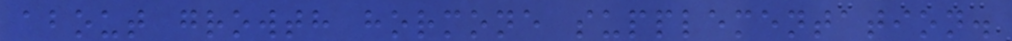about growth hormone supplementation.
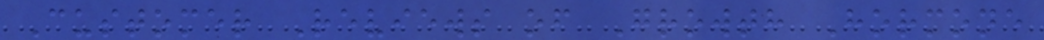Customer Reviews of Growth Hormone
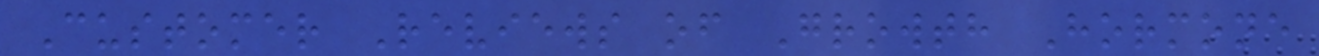Customer Reviews of Growth Hormone
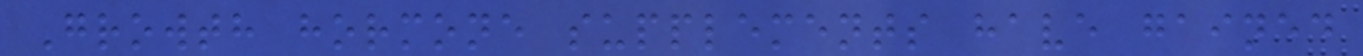Growth hormone supplements have gained
